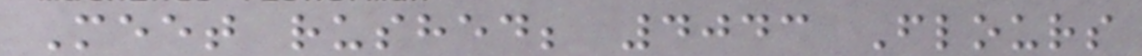Meet rushed; 4043 Flours
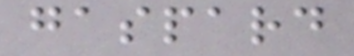gaspard
